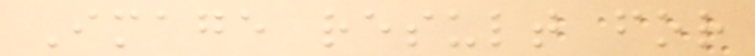Image result for
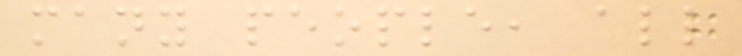many people, all
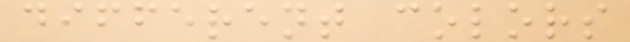different colors
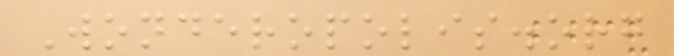Wonderopolis.org
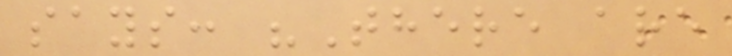says: "There are
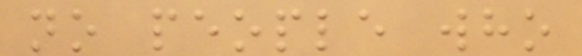no people who
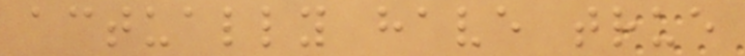actually have true
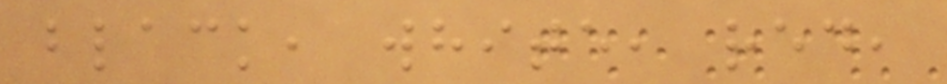black, white, red,
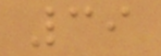39
